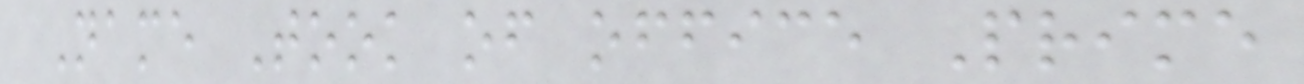Name Took of office Prime
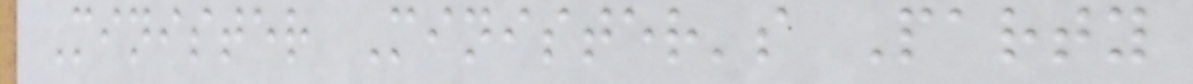Minister Minister's Party
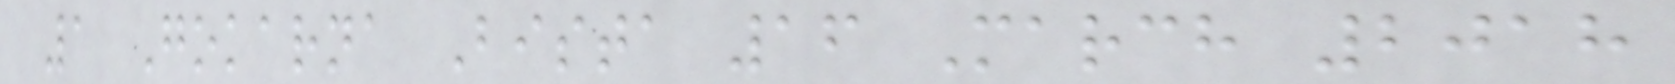1 Gokarna Bista 16 March 2018
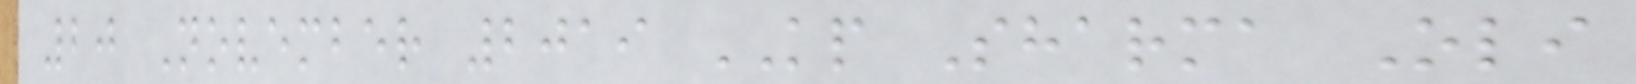20 November 2019 KP Sharma Oli
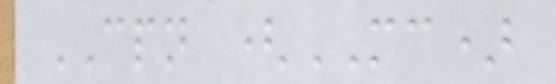CPN (MC)
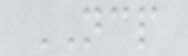NCP
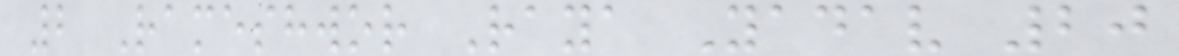2 Rameshwor Raya Yadav 20
